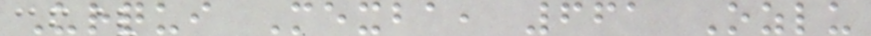Urqui Mexba, 661 Ozlu
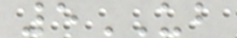5UB
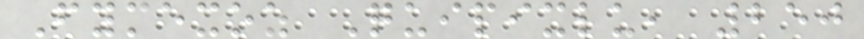Fymexoz Quipixlu, 250
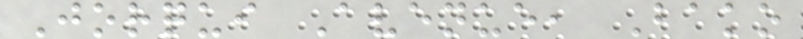Jorqui Avenue, Bako
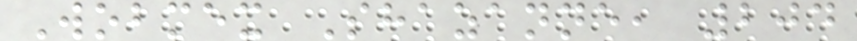Wobmex Shazanne, 204
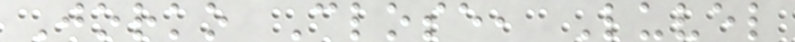Jorko Close, Luvel
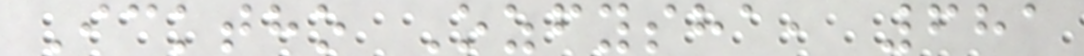Icktho Ozfysha, 681
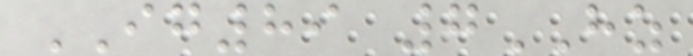IG89 7HZ
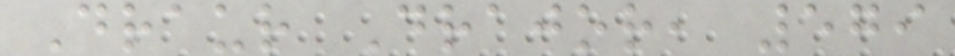Draur Drajor, 579
